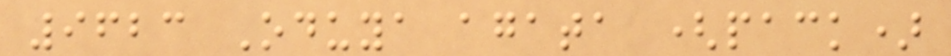9623 Oduya agata (pack)
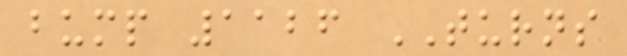bump 1126 TURNS
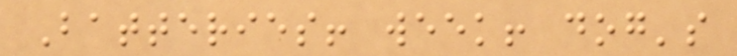Batteries! week! dog's
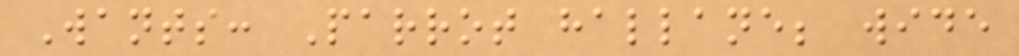Wants: Parrot hallane; wide
